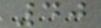40
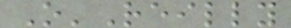O'Reilly
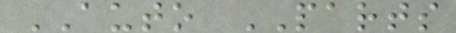AUTO PARTS
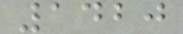1420
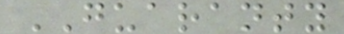GUARANTY
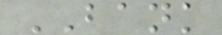BANK
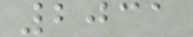2031
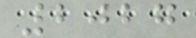2027
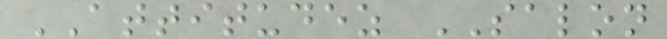ATTITUDEZ SALON
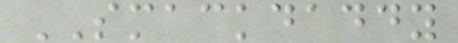SMACKDADDY
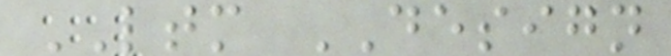LTM DESIGN
